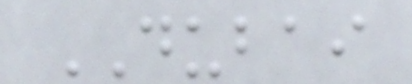DUBAI
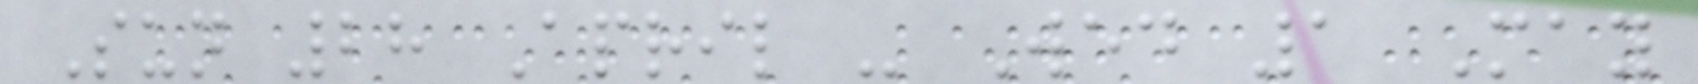Sun 28 April - Wed 1 May
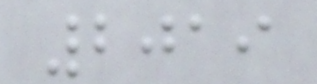2019
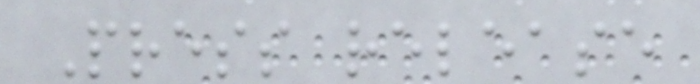Press release
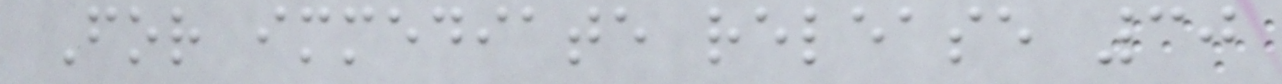For immediate release 30
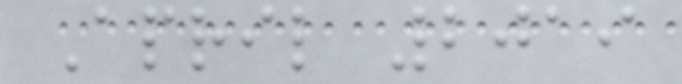April 2019
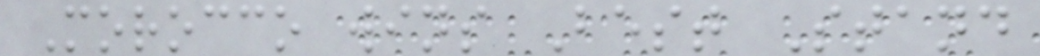Morocco wins Best Stand
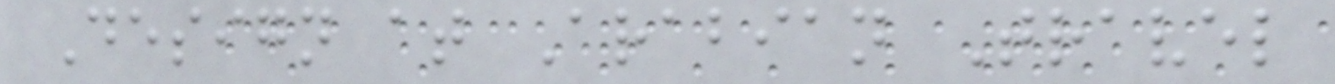Design at Arabian Travel
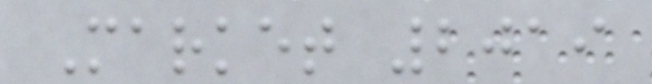Market 2019
